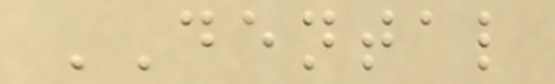DENTAL
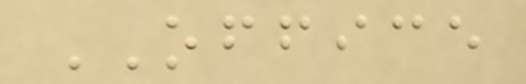OFFICE
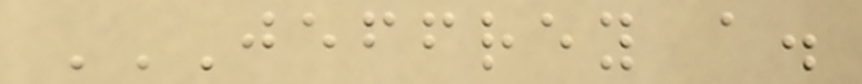JEFFREY A.
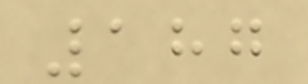187
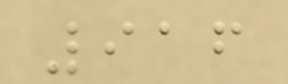916
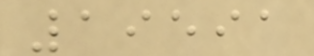19591
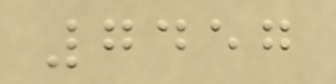7457
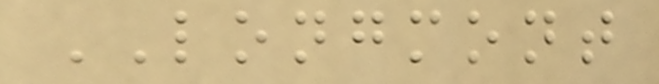LONGMONT
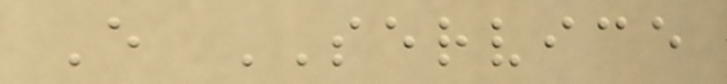E SERVICE
